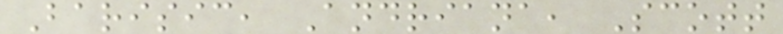Barisic, Andriana, Scott
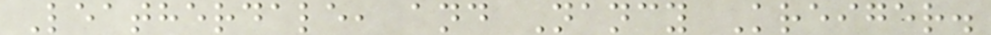Leatherdale, and Nancy Kreiger.
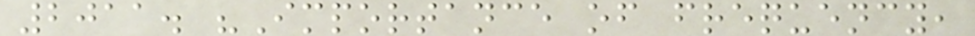2011. "Importance of frequency,
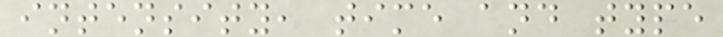intensity, time and type
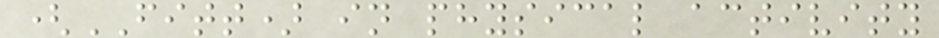(FITT) in physical activity
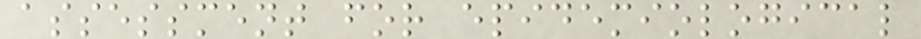assessment for epidemiological
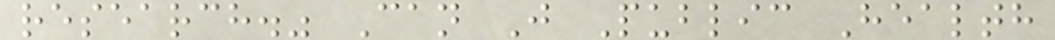research." Can J Public Health
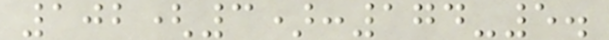102(3):174-5.
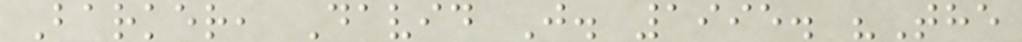Barker, David J. 1995. "The
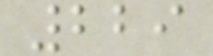229
